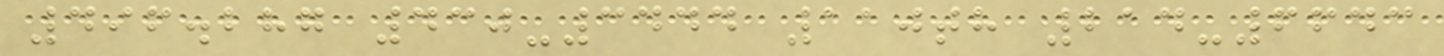496.287 430-3444 110th 214-6643
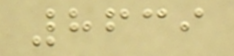8639
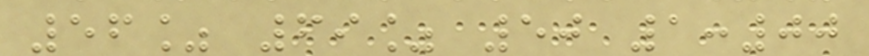56% 69% 50 1:00
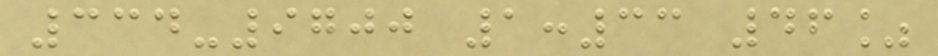334-9700 1:33 46%
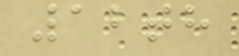12th
